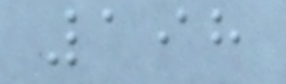198
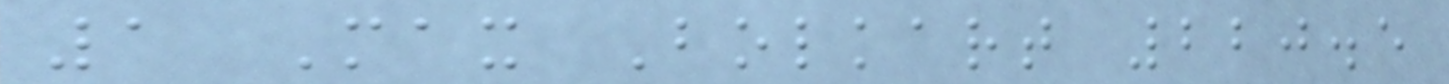1 Max Bolkart 220.5
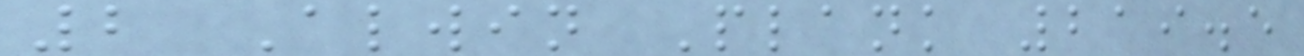2 Alwin Plank 219.5
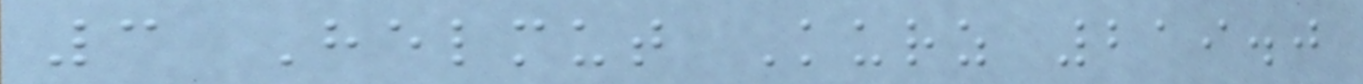3 Helmut Kurz 219.0
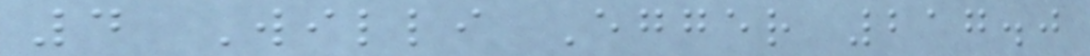4 Willi Egger 217.0
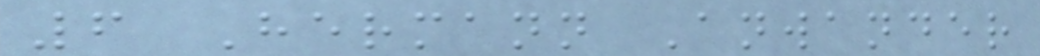6 Hermann Anwander
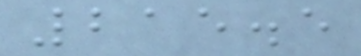215.5
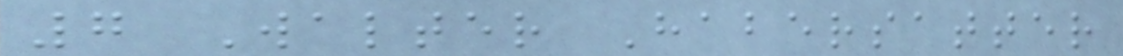7 Walter Habersatter
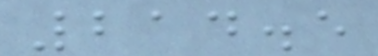214.5
